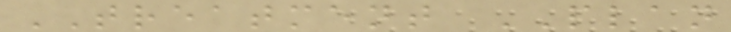TREATMENT PLAN
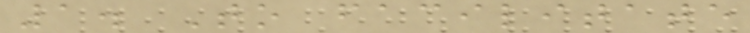1. To facilitate
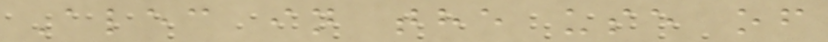Alec in the use of
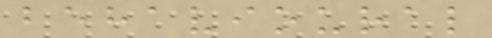behavioural
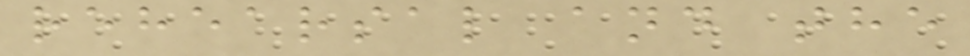rehearsal and the
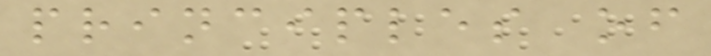principles of
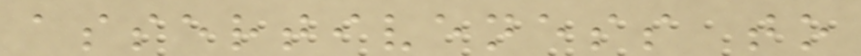assertiveness to
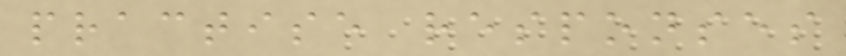practise responses
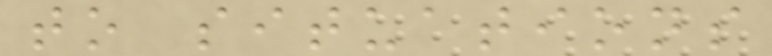to situations
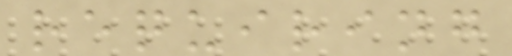requiring
